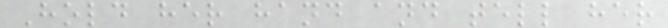Hold her hand and tell her
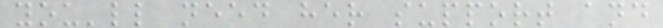you'll need her support and
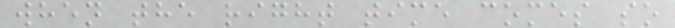when the right time comes so
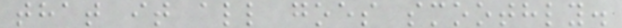that it all goes smoothly.
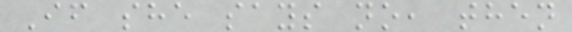If she says no, then
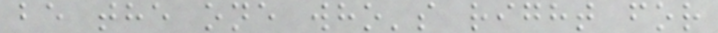be the one who's right for
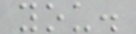you.
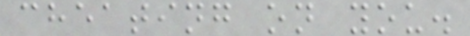cheating on you.
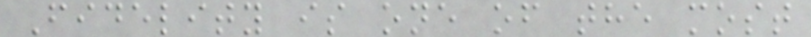Fidelity is one of the most
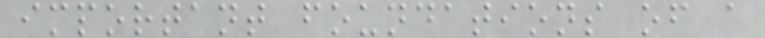important foundations of a
